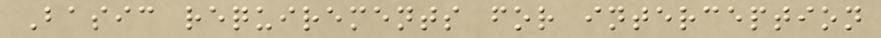Basic requirements for interception
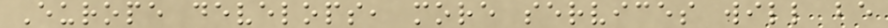Europe develops, more services will be
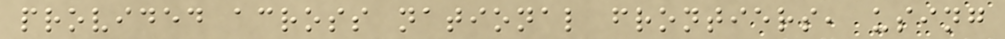provided across national frontiers, using
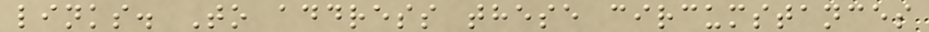links. To address these circumstances
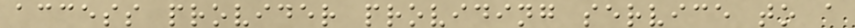access provider providing service to a
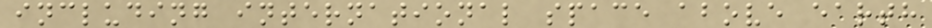including international space above earth
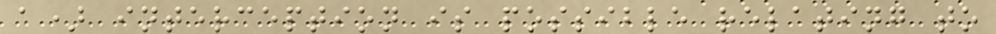a) interception is possible relating to
